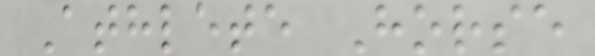Athlete Horse
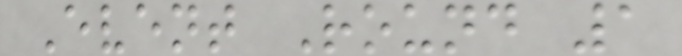Event Round 1
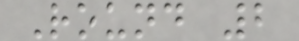Round 2
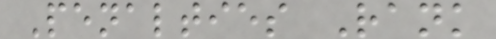Penalties Rank
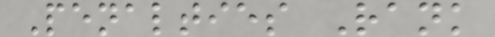Penalties Rank
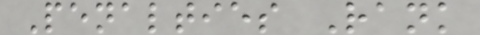Penalties Rank
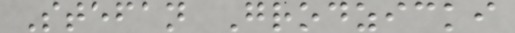Stefan Grodzicki
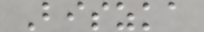Biszka
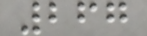267
